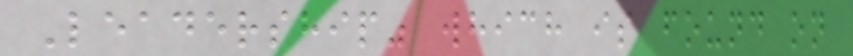Leadership" which is found on
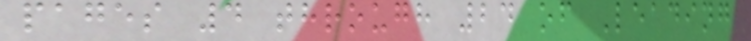pages 4 through 24 of Leading
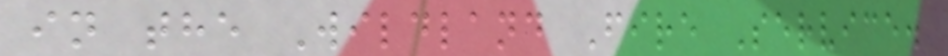in the Wildland Fire Service.
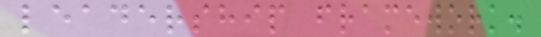leadership framework.
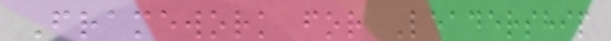Framework for Leadership
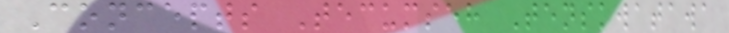Concepts Tecumseh Tenskwatawa
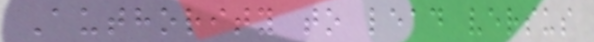Authority to lead versus
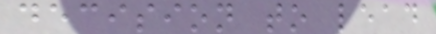decision to lead
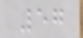57
